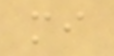mi
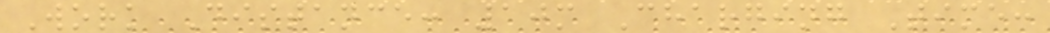Work Distance: 10m Charging Time:
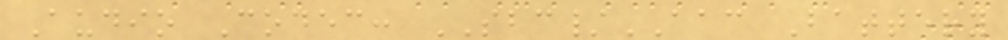Audio Codec: SBC/AAC Battery
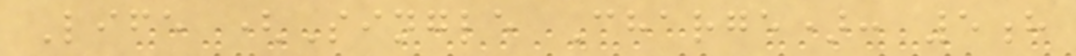Life (Single Charge): 5h
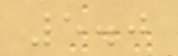5.0
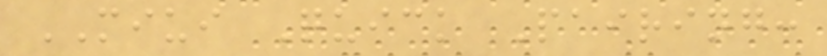MIUI Quick Pairing:
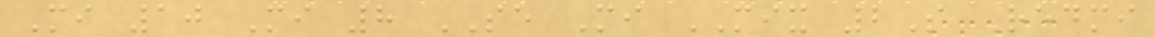Mi 10 Mi 8 SE Mi MIX 2S Redmi
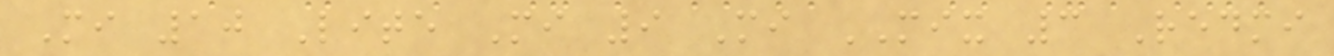Mi 10 Lite Mi 9 Mi MIX 3 Redmi
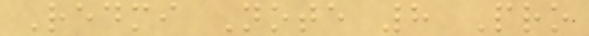Redmi Note 8 Pro
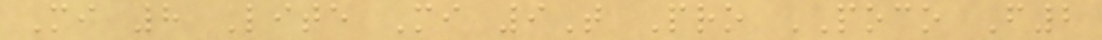Mi 8 Lite Mi 9T Pro POCO F2
